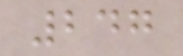247
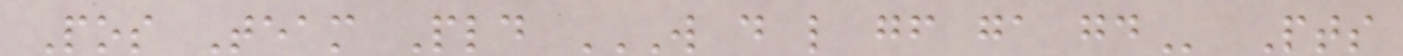Pos Team Pld W D L GF GA GD Pts
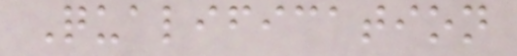Qualification
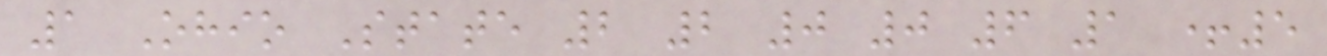1 Ohio State 2 2 0 0 6 1 +5
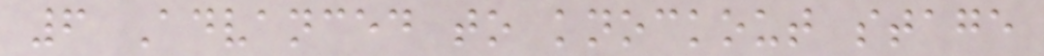6 Advanced to knockout stage
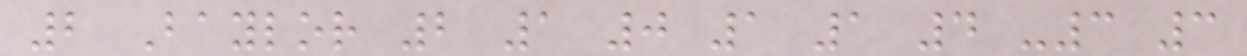2 Baylor 2 1 0 1 1 4 -3 3
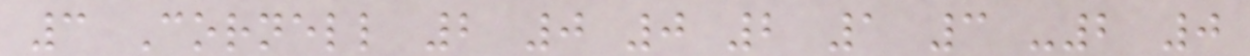3 Cornell 2 0 0 2 1 3 -2 0
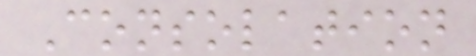Consolation
